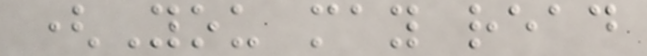(You may read
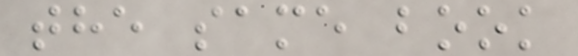the same book
